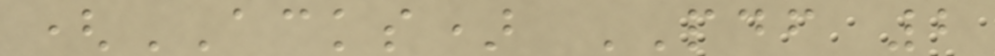(ACKS) PDF 2
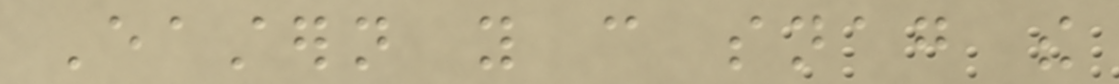Eastern you can snag the
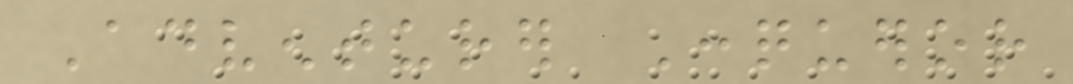Adventurer Conqueror
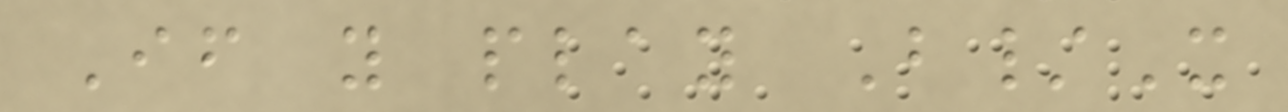If you play B/X
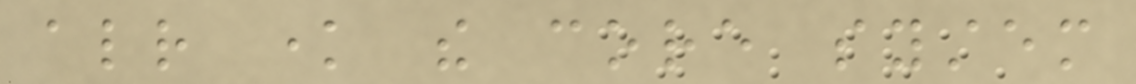already know the core system
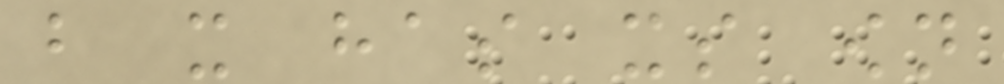but it has its own
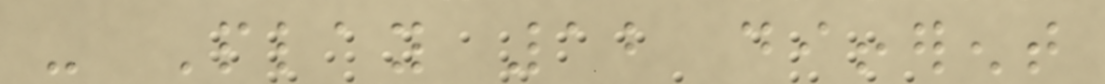- Play 12 different
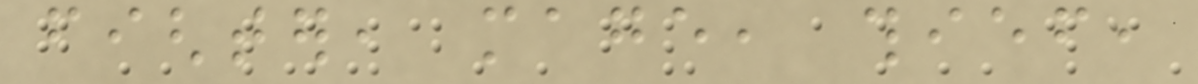fighter, mage, thief,
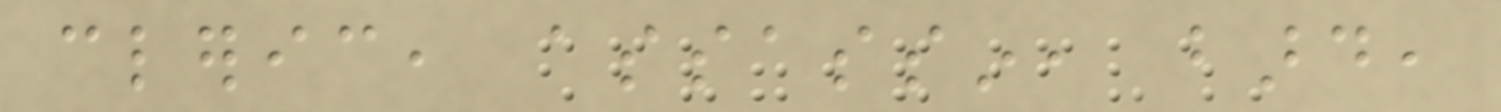cleric, assassin, bard,
